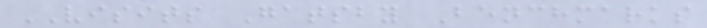VISITS Gatsby Benchmarks
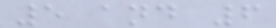5 and 6
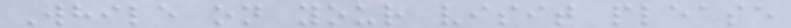While on your visit please
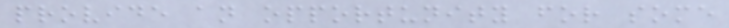provide an opportunity for some
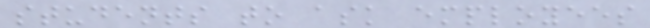students to ask employees
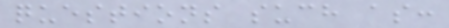questions such as:
